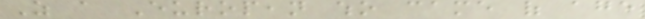As a European who came of age
